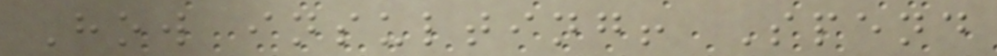How insulting! Spend
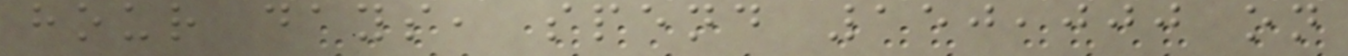hour days, spend 150,000 on
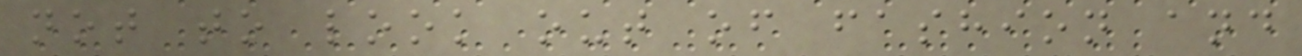not to look out of fashion and
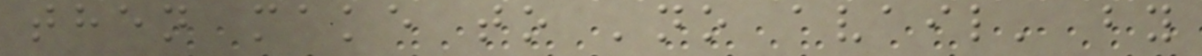then make to 'no avail' by
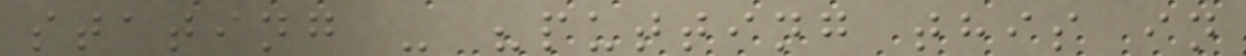stating - "putting this in
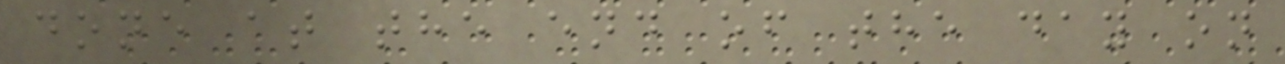done at the end of the day on
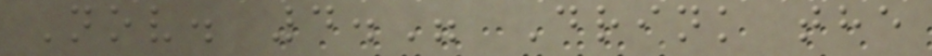Nov. 4." Drink the
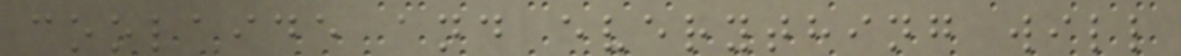coolaide and everything will
